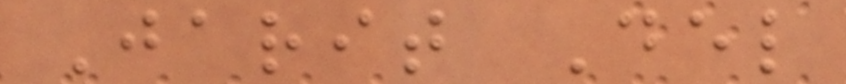Jarit Del
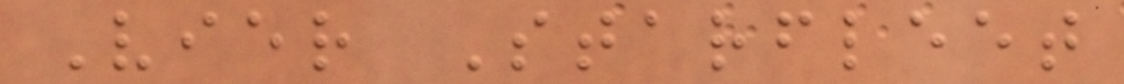Vier Starfleet
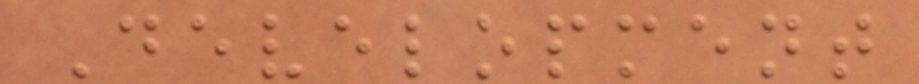Development
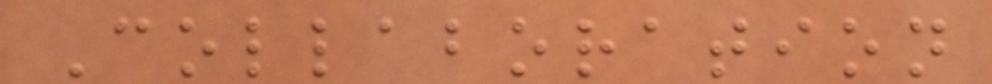Collaboration
